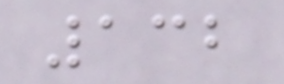132
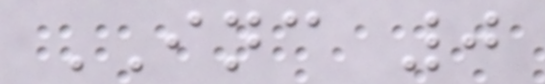INC 0
